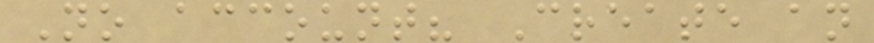No account? Create an
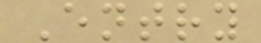Entry
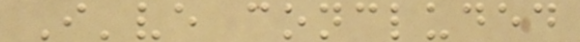I've concluded
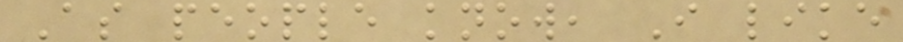As people know, I like
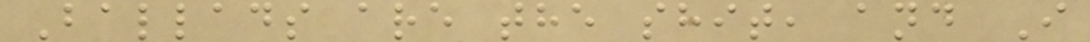Ballads are the shit, and I
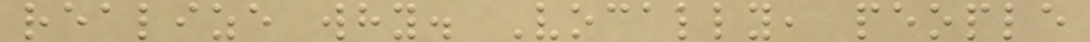realize why. Vocally, people
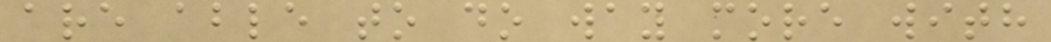are able to do way more with
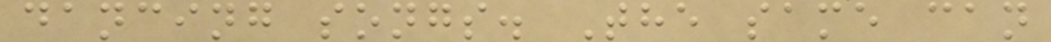dancing songs. The same can
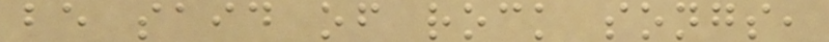be said of rock songs,
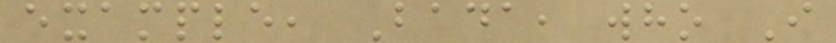example, Bada, who I
